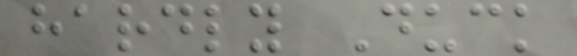hardly Duck
